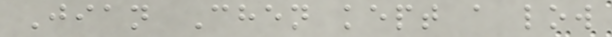Jian Chen kept a low
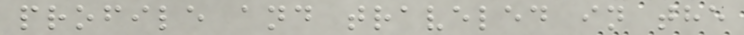profile and traveled in the
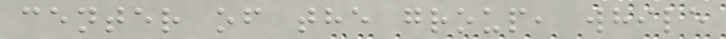center of the group, while
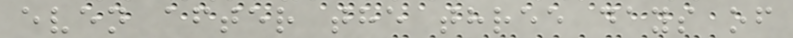even after the three days of
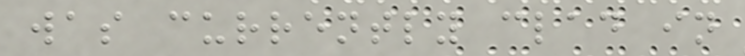was currently clad in
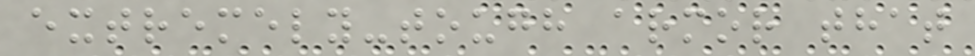extremely-tough armor that
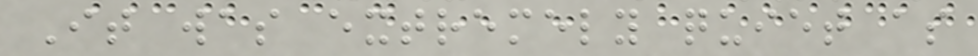It was extremely quiet as
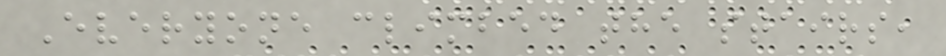Everyone climbed the stairs,
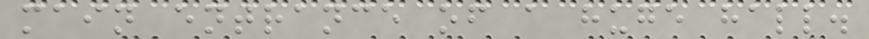main entrance of a huge hall.
